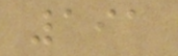191
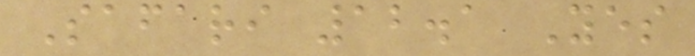Safari 12.1 Yes
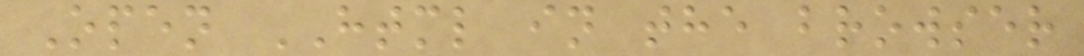Open HTML in the browser
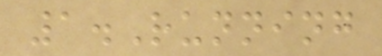1.Running
